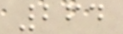264
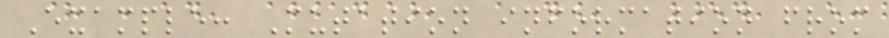Example: Mutation information from
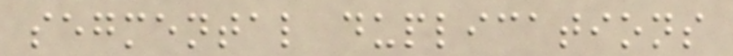segmental duplications
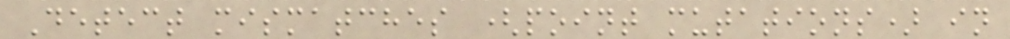Detect mismatches (point mutations) in
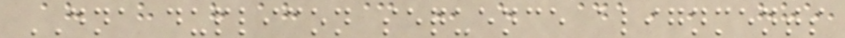DNA duplicon sequence alignments
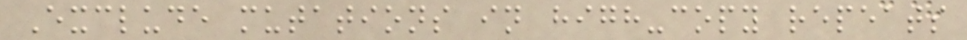Exclude mutations in high-copy repeats
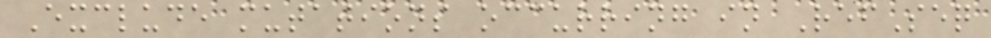Exclude mutations occurring in RefSeq
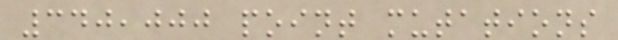340,000 point mutations
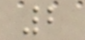2
